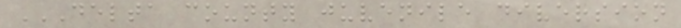DELTA COUNTY JUVENILE DIVERSION
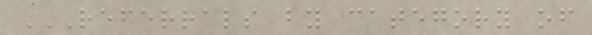REFERRALS BY CATEGORY OF
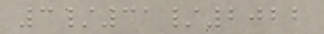3/31/2022
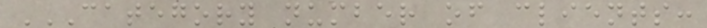CATEGORY NUMBER OF CLIENTS:
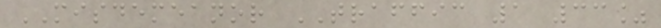MISDEMEANOR TRAFFIC 1 33%
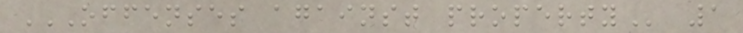OFFENSES AGAINST PROPERTY 1
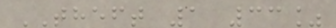THEFT 1 33%
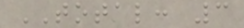TOTAL: 3
